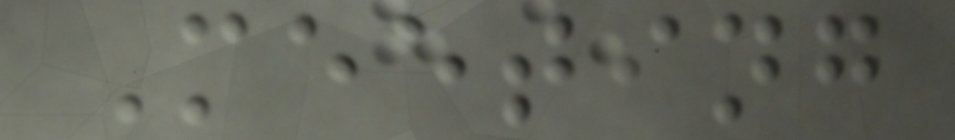Meeting
